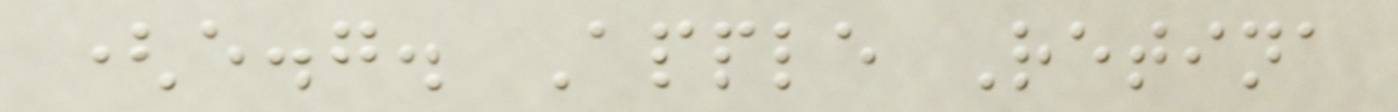(e.g. Apple Retina
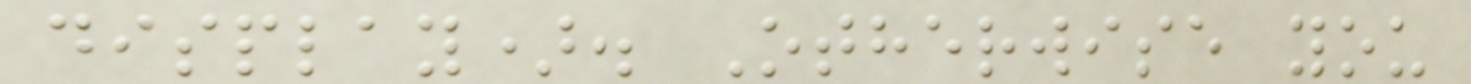display). Otherwise you
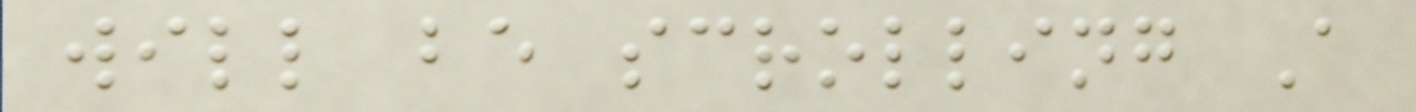will be scrolling A
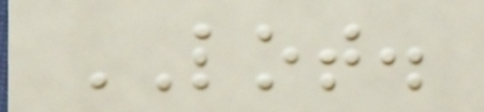LOT.
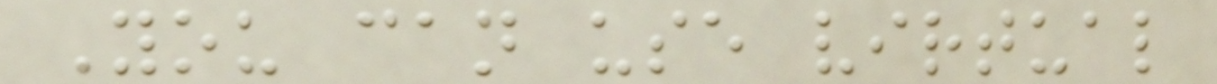You can use virtual
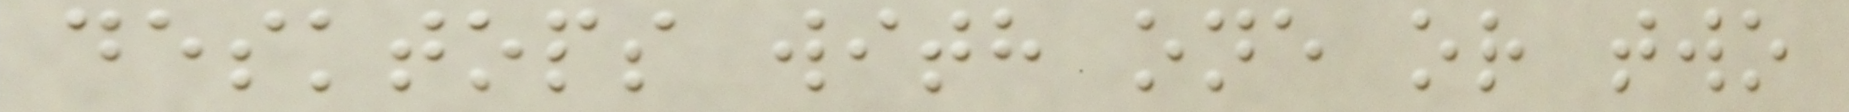desktops with one or two
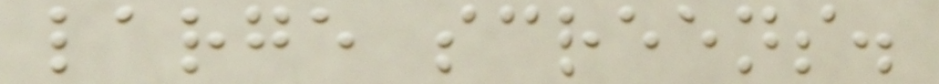large screens.
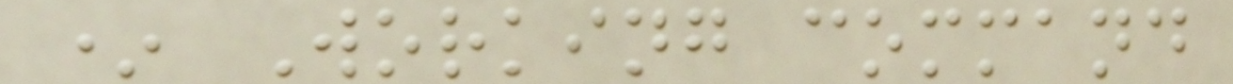* Working command
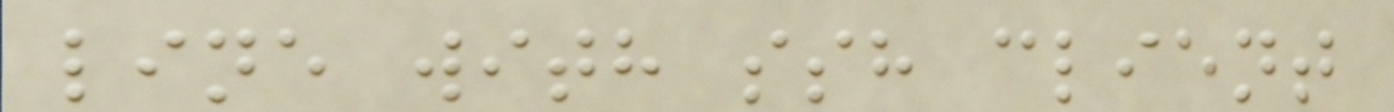line with ssh client
